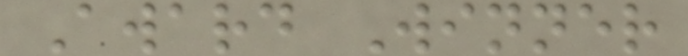Award Winner
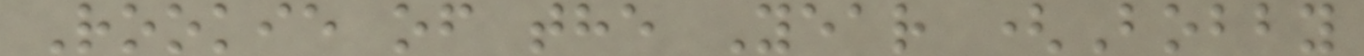Rookie of the Year (Bobby
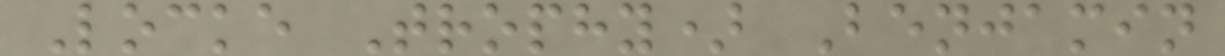Locke Trophy) Benjamin
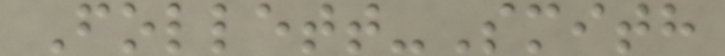Follett-Smith
